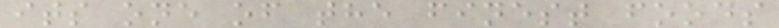its one of the finest foods
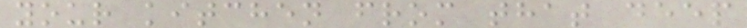your kitchen from that deep
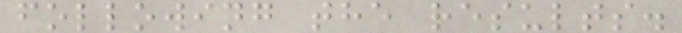following the results.
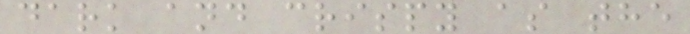dark and crispy as the
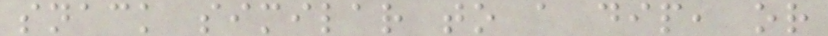snack similar to a dip, or
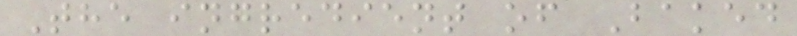The ingredient of Baked
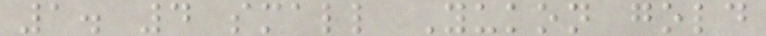1. 4 small Yukon gold
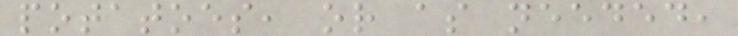potatoes, or as needed,
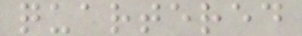quartered
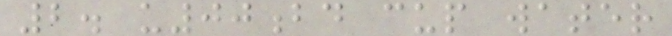2. u00bd cup water
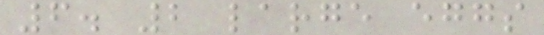6. 2 large eggs
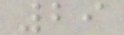29
